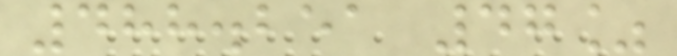488.251 47%
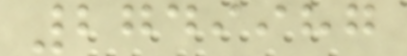2749987
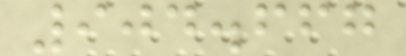904.667
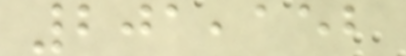201,152
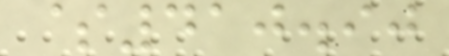$410.90
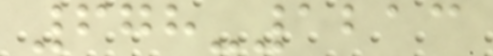678-1213
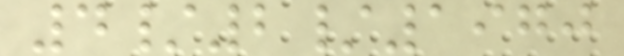4/2/1970
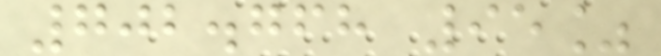702.768 95%
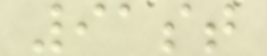91st
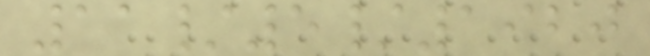11/5/1920
